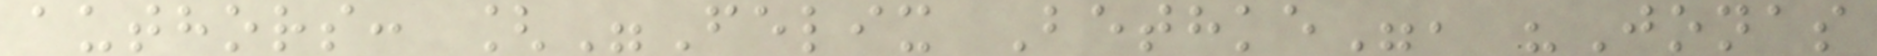authors: ["Felix Bethke", "Jonas
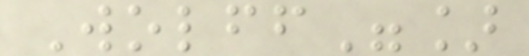Wolff"]
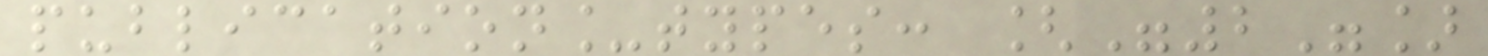publication_types: ["2"]
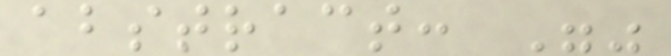abstract: ""
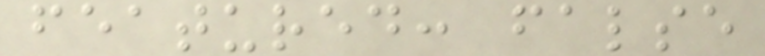featured: false
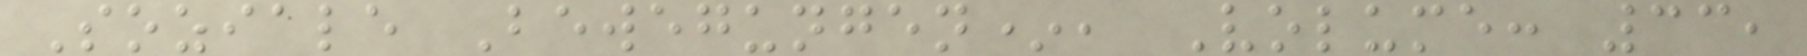Soziale Bewegungen*, Volume: 33,
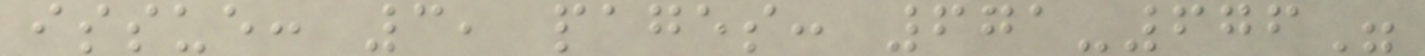issue: 3, pages: 671-676"
